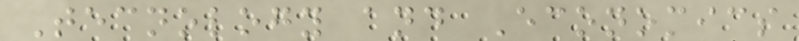Tecnology and Economics
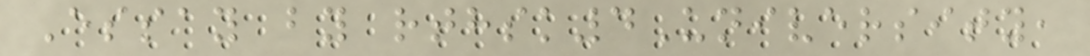Essay by rthsk4University,
